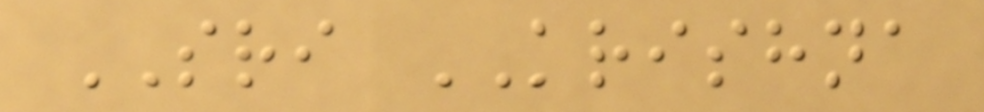SRI KRISHNA
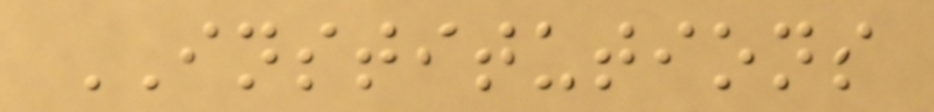INSTITUTIONS
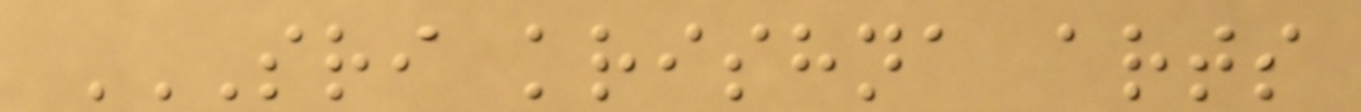SRI KRISHNA ARTS
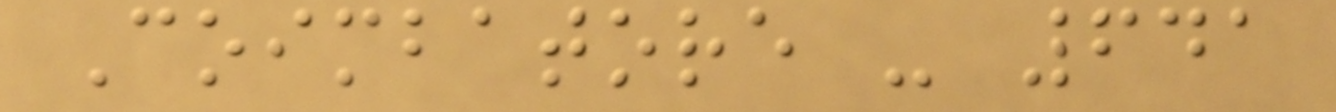Coimbatore - 641
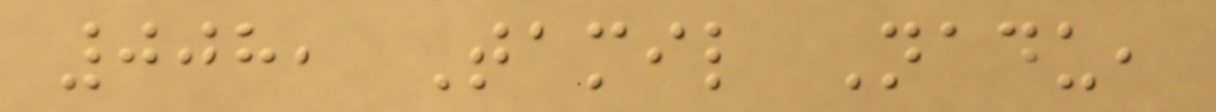008, Tamil Nadu,
